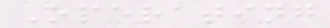Operating
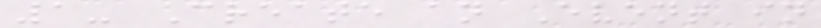1- Create an Event in
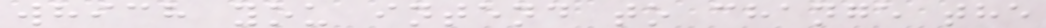which you intend to change the
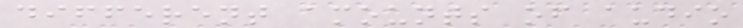different amounts of audio
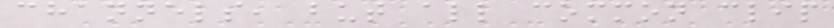channels, but all common clip
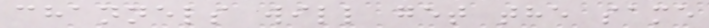channels will get the same
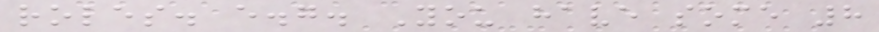roles. e.g. You have some 8
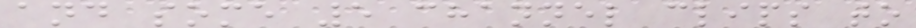and some 5 channel clips to
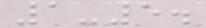1-5.
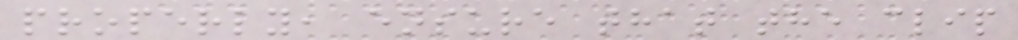properly, ensure that the clip
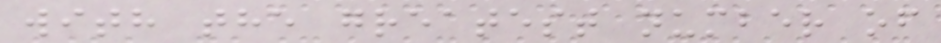with the greatest number of
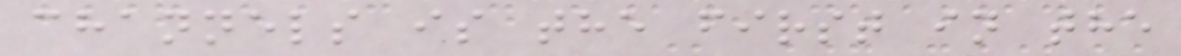channels is the first in the
